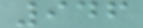946
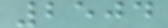2504
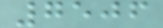7506
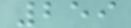259
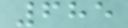685
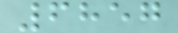6857
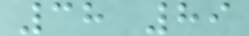38 89
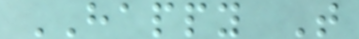HAPPY T
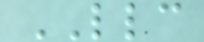LLC
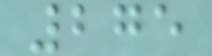275
